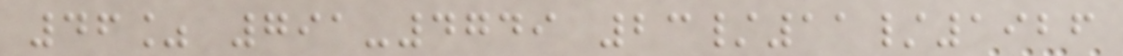46% 791-4749 23/11/1926
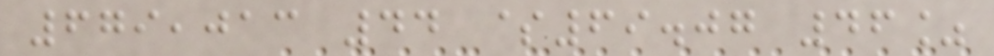679,013 44 $69.07 46%
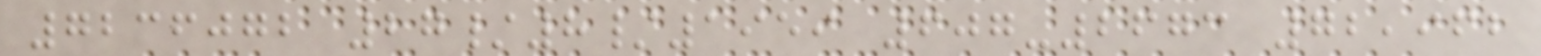7236072 27/8/1959 607-2673 72,962
